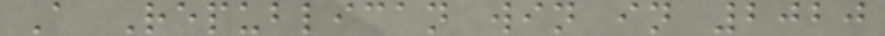A Republican win in 2020
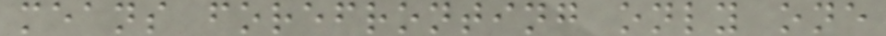means forefronting only one
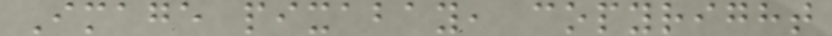Image pixabay, copyright
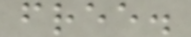free.
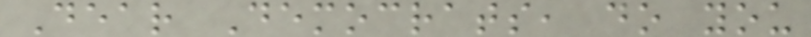Dear Democrats, do you
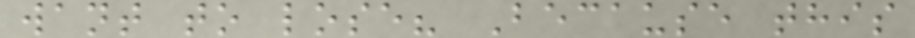want to lose? Because this
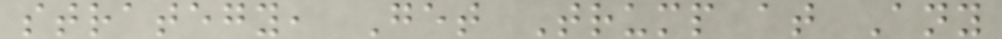strategy, Get Trump at Any
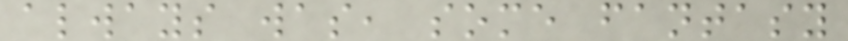always was, some fantasy
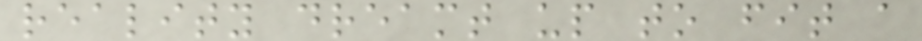reality dreamt up to fit a
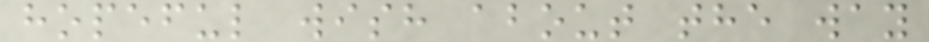hopeful wish about the way
